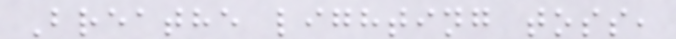Breathe lighting toss,
